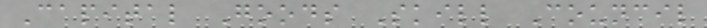Capital Goods Skill Council
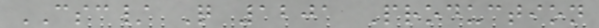CSC/ Q 1201 Production
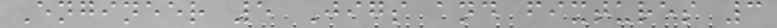Engineer 5 Jigs and fixtures 3
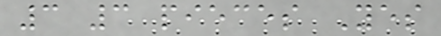3 3 pieces Yes
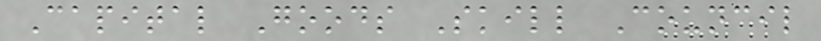Capital Goods Skill Council
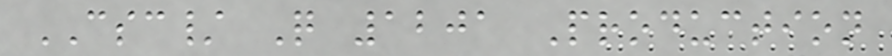CSC/ Q 1201 Production
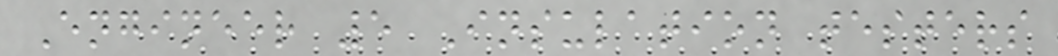Engineer 5 Insulation testers
